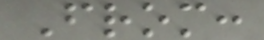From:
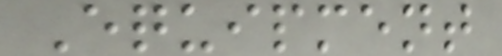Equipment
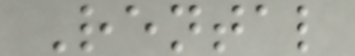Rental
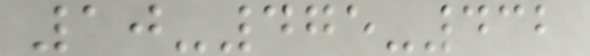10-475-432
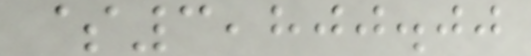$3,800.00
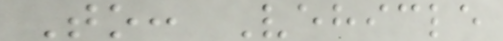To: Vehicle
